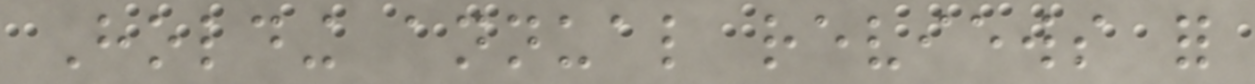Holding annual reviews for
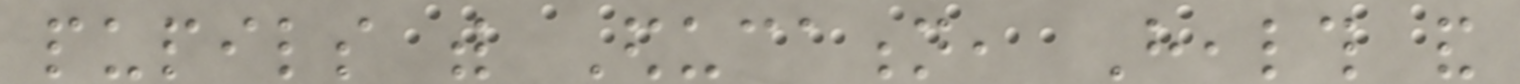pupils with Education, Health and
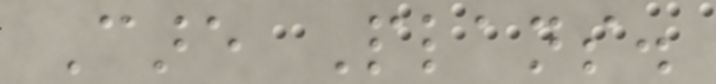Care Plans.
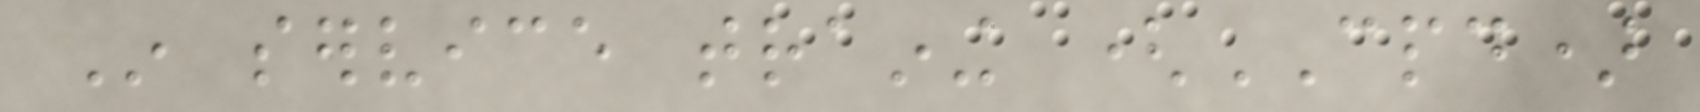In service training (CPD)
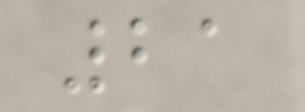21
